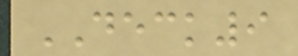DECK9
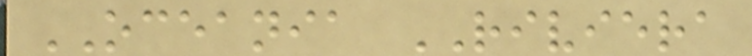OCEANIA RIVIERA
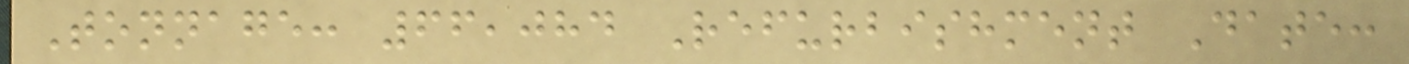Tonnage: 66,084 Refurbishment Date:
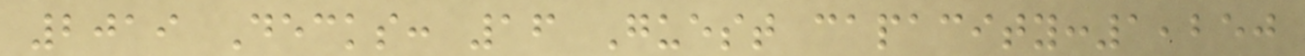2019 Decks: 16 Guest capacity:1,250
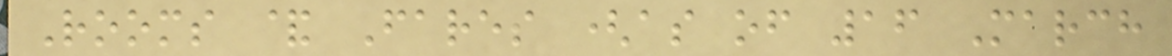Rooms & Fares (as of 16 March
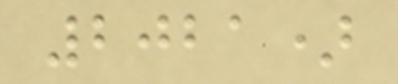2021)
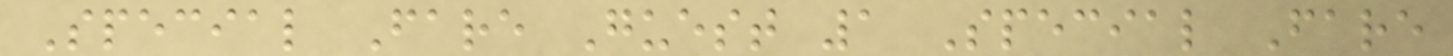Special Fare Guest 1 Special Fare
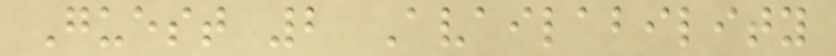Guest 2 Availability
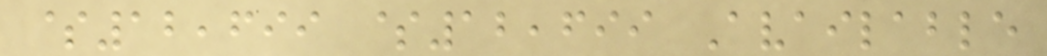$12,699 $12,699 Available
